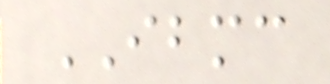IBMC
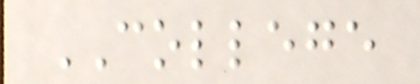COLLEGE
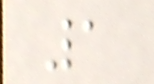1
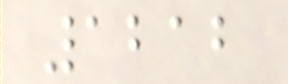1212
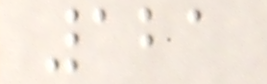121
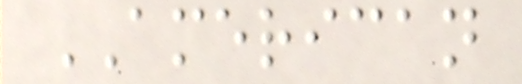AMERICAN
